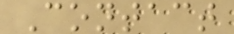Contact
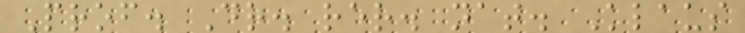Prof. Dr. rer. nat. Klaus
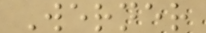Werner
